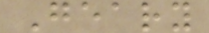Geary
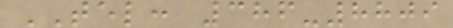TEL: 386-8809
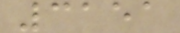3151
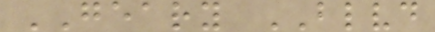GEARY BLVD
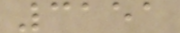3151
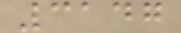3147
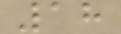18
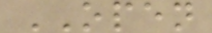OPEN
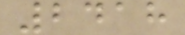2418
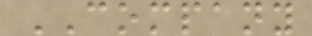COMPANY
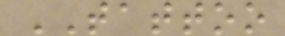TATTOO
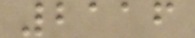2116
